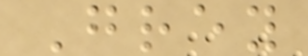Grey
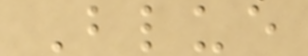Blue
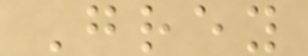Grey
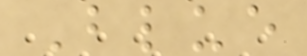Blue
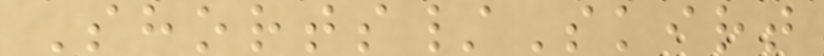Shorts/Skirt
